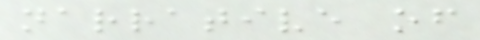narrative of
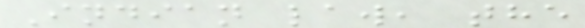Indian law, the
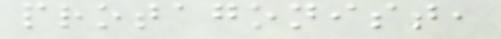protagonist,
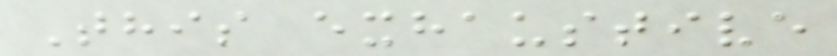This exhaustive
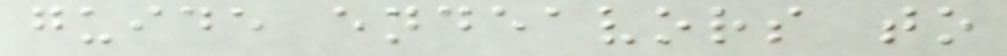guide endeavors to
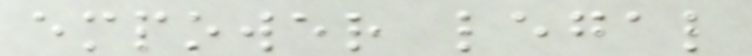empower legal
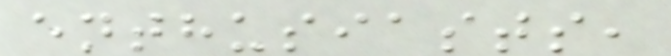enthusiasts,
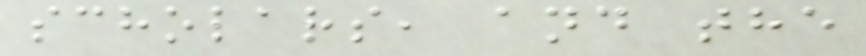scholars, and the
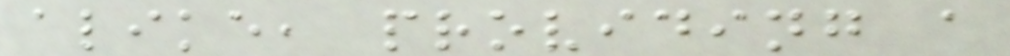alike, providing a
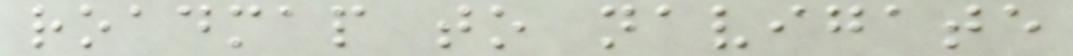roadmap to navigate
